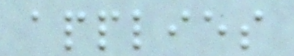applies
